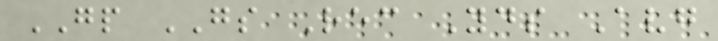GP GS Rec Yds Avg
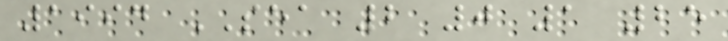1994 SEA 2 0 1 25
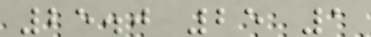25.0 25 1
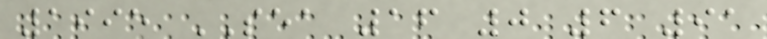1995 SEA 16 0 6 91
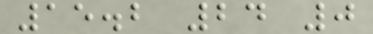15.2 24 0
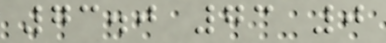73.0 73 0
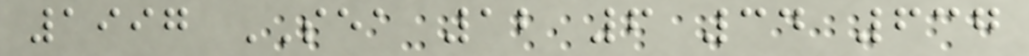1997 SEA 12 6 34 637
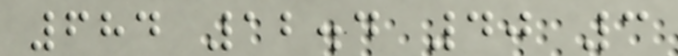684 12.4 40 3
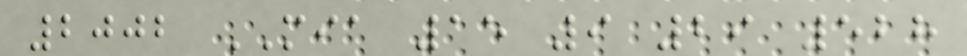2002 MIA 15 9 29 528
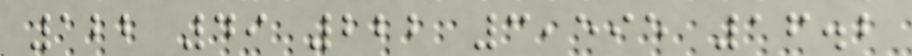122 49 222 3,595 16.2
